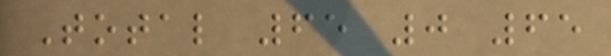Total 65 0 65
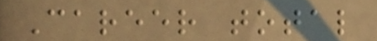Career total
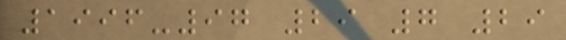1996-97 29 7 29
